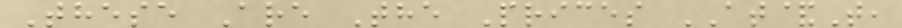These Are The Prices AT&T,
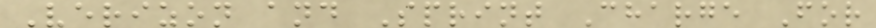Verizon and Sprint Charge For
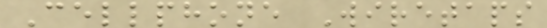Cellphone Wiretaps
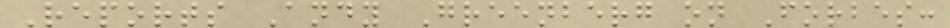Reports Andy Greenberg on Forbes:
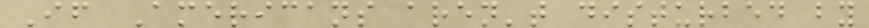If Americans aren't disturbed by
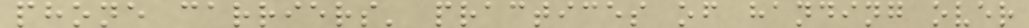phone carriers' practices of handing over
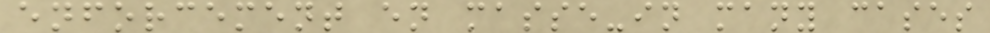enforcement en masse-in many cases
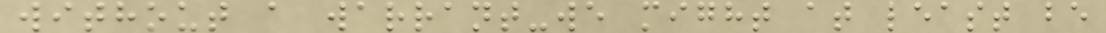without a warrant-we might at least be
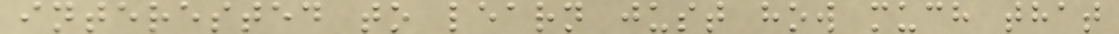interested to learn just how much that
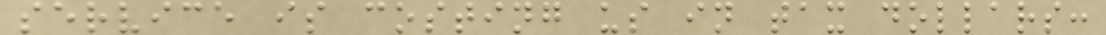service is costing us in tax dollars:
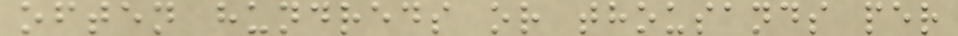often hundreds or thousands per
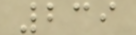239
